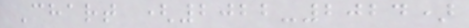Chart (2022-2024)
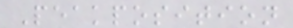Peakposition
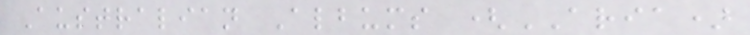Australian Albums (ARIA)
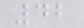42
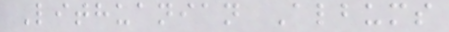Lithuanian Albums
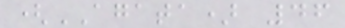(AGATA) 46
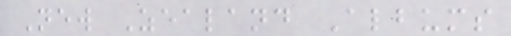New Zealand Albums
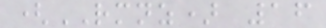(RMNZ) 16
